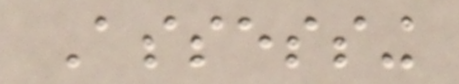Assessing
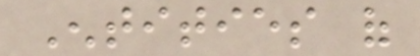Entities of
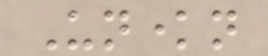Unknown
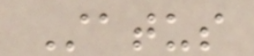Status
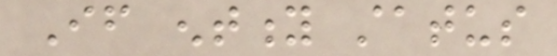If entity status
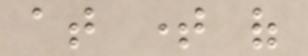at time of
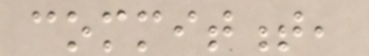commitment,
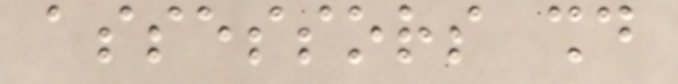assessors should
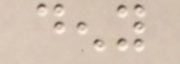deny
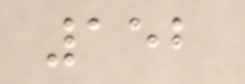152
